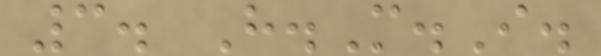3. H.M.I.
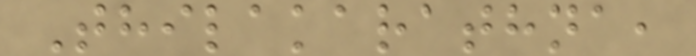Thilakarathna,
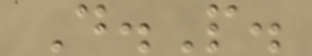D.P.
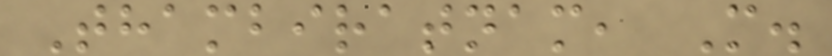Thambiratnam, M.
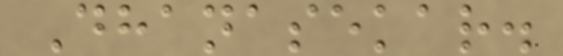Dhanasekar.
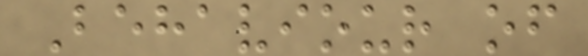Behaviour of
